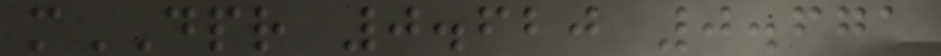mDPR 0.620 0.671
